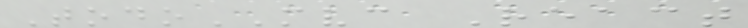TodoMVC React
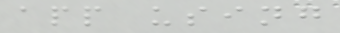app using
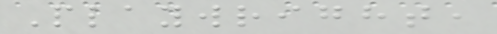Playwright,
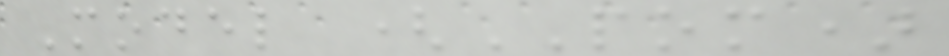Model (POM)
